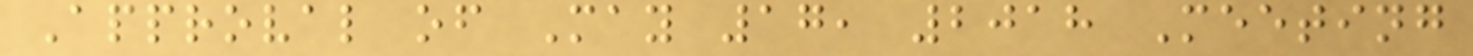Approval of May 17, 2018 Meeting
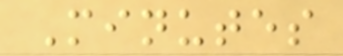Minutes
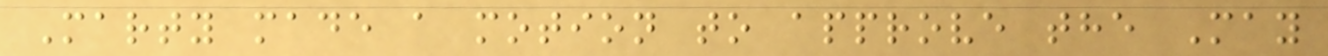Marty made a motion to approve the May
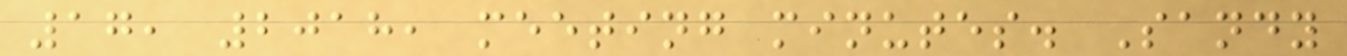17, 2018, meeting minutes. Sandy
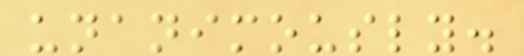unanimously.
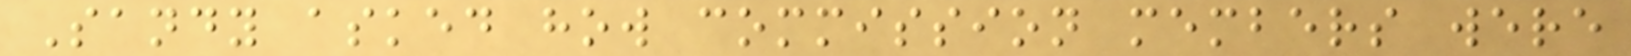Sandy asked how commission members were
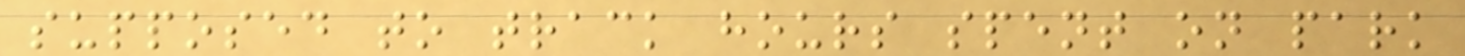supposed to track hours spent on park
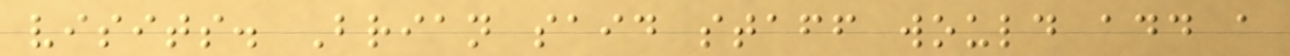visits. Brian said staff would add a
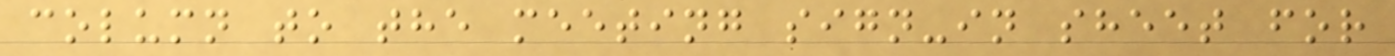column to the meeting sign-in sheet for
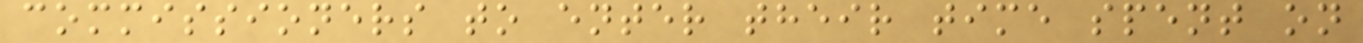commissioners to enter their time spent on
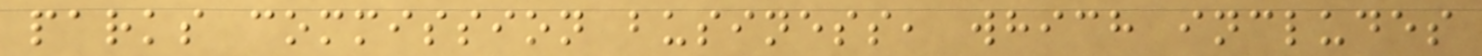parks commission business, which includes
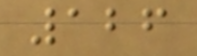126
